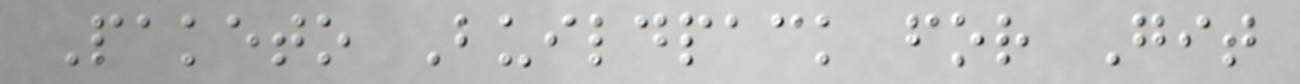Paketo Buildpack for Git
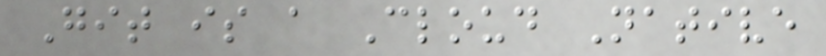Git is a Cloud Native
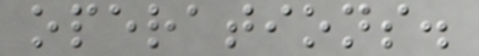operations.
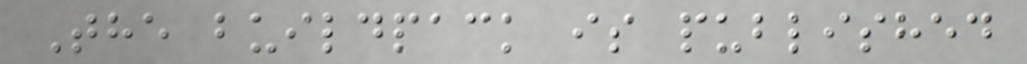The buildpack is published
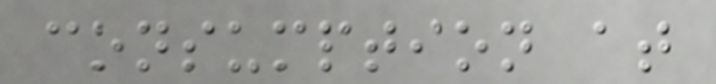consumption at
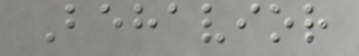Behavior
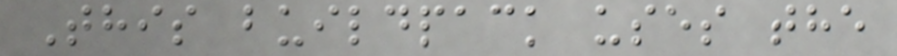This buildpack uses the
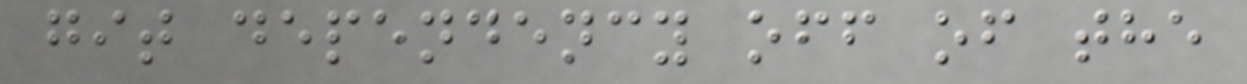git dependency off of the
